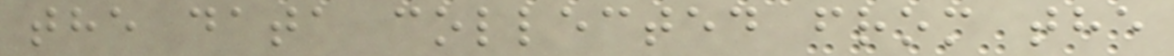the data collected from the
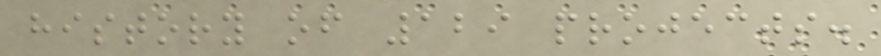history of 129 projects.
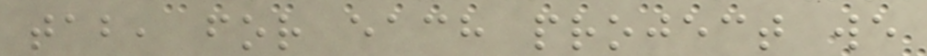tab, for each project we
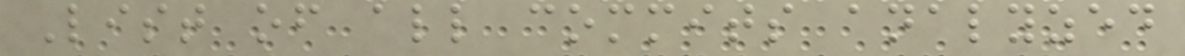List of all commits analyzed
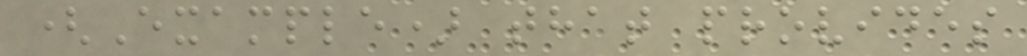(Example) that provides
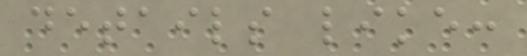details like:
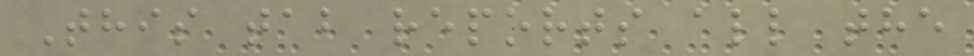This tab reports all the
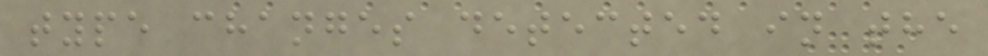type changes detected in the
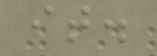it.
